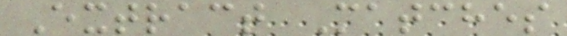Extract Matches
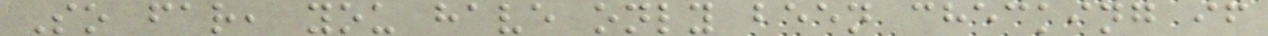So far, you have only been checking if
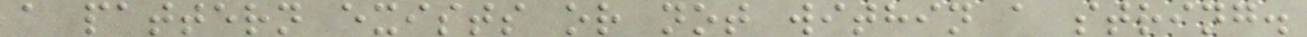a pattern exists or not within a string.
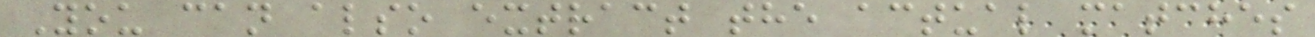You can also extract the actual matches
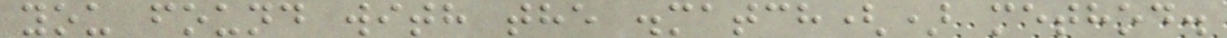you found with the .match() method.
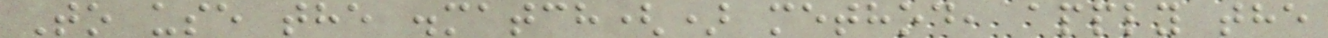To use the .match() method, apply the
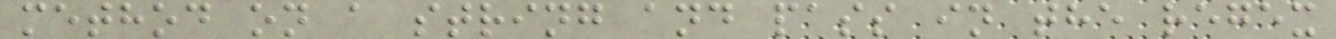method on a string and pass in the regex
